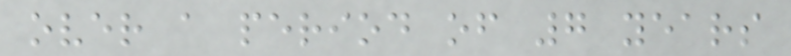over a period of 7 years
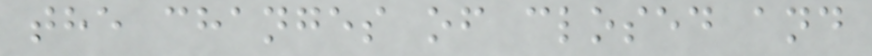the changes of closed and
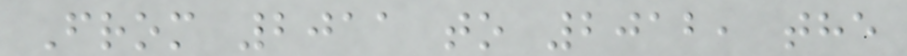From 2011 to 2012, the
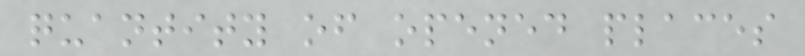quantity of opened places
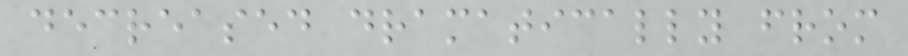decreased dramatically from
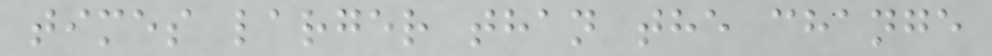times larger than the change
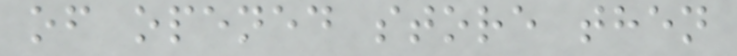of opened store then
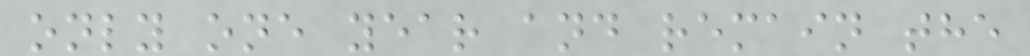only one year and remain the
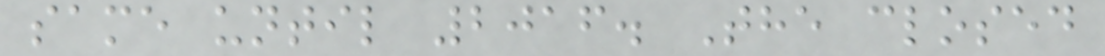same until 2016. The closed
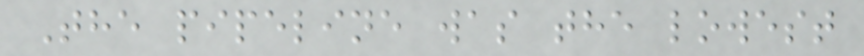The pipeline was the lowest
